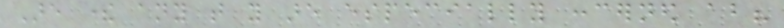Are there any that you are especially concerned about?
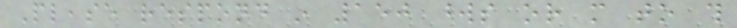Please respond in 150 words or more to this
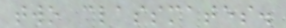two classmates.
